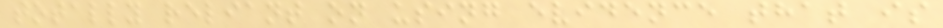totally reliant on using evidence that is
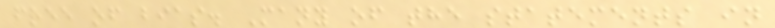free of bias. Many of the statements in
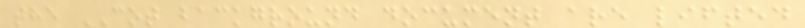the COT background document are lifted
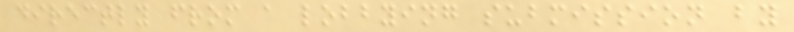directly from a lobbying submission by
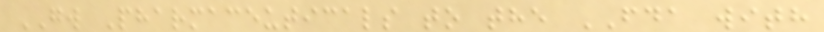GW Pharmaceuticals to the FDA with
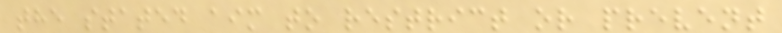the stated aim to restrict or prevent
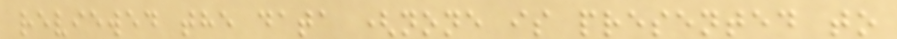reviewed the data (none is presented to
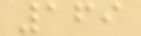169
